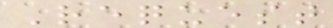Request
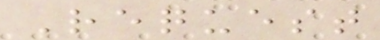Request
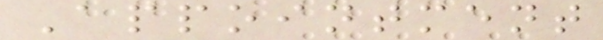Appointment
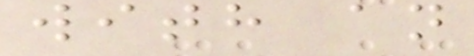with an
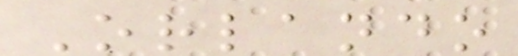Orlando
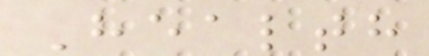Health
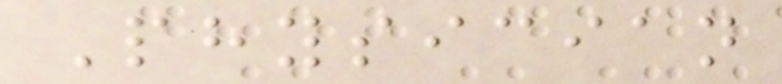Physician
